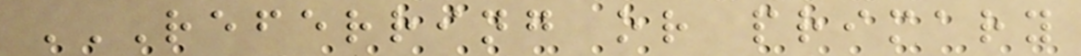REFERRING OR PRIMARY
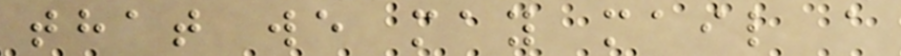that we may mail a
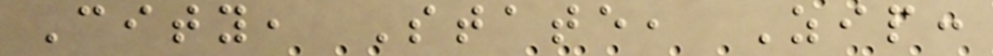City, State, Zip:
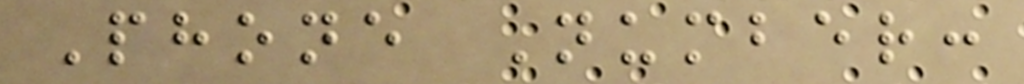Phone Number:
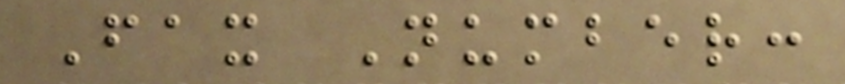Fax Number:
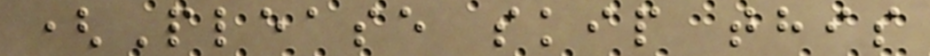(Please skip this
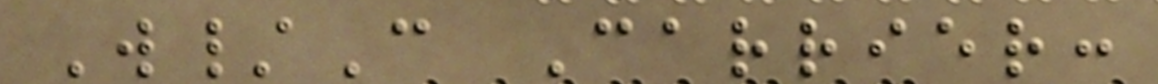W/C Carrier:
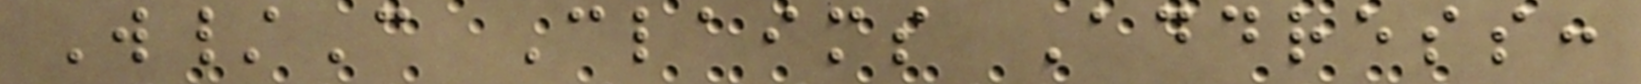W/C Claims Address:
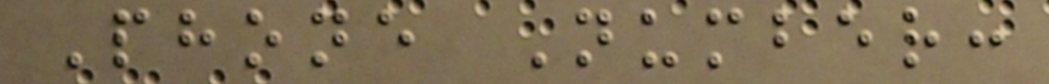Phone Number:
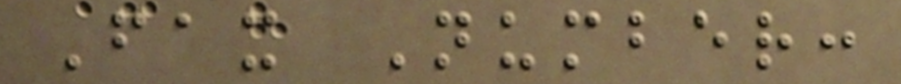Fax Number:
